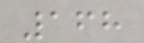168
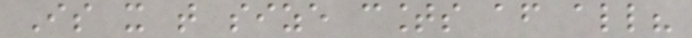Is it that size counts after all?
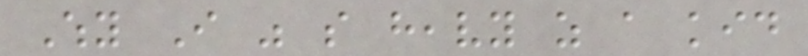Why I was so heavy as a kid
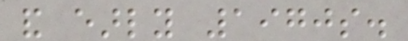and early 1970s.
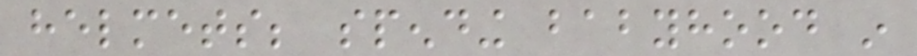helmets; spending babyhood in
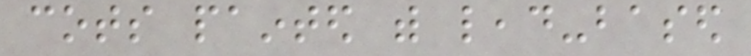cots painted with lead-based
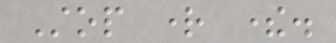Stop right there.
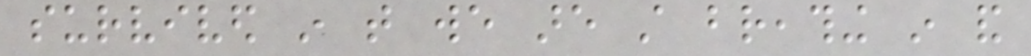survived in that we are still breathing in and
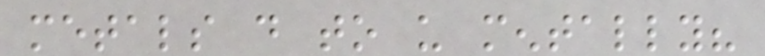metals do to us mentally?
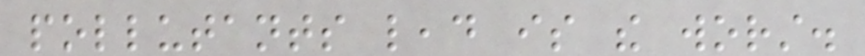pollutants lead is the worst.
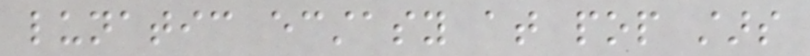lunatic ecstasy at pop stars
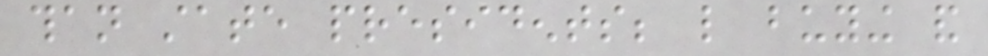than state presidents; like buying and
